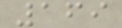169
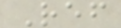Ref
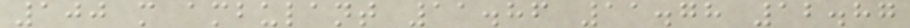100 m ambulant 11.86 11.78 12.87
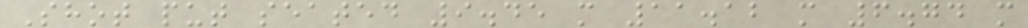Shot put seated 9.45 m 11.12 m 6.74 m
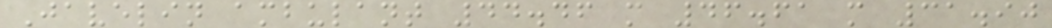Javelin ambulant 44.46 m 46.61 m 31.90
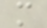m
